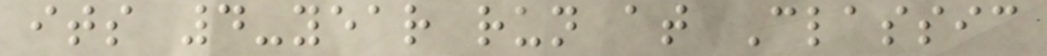its 4-year run at Classic
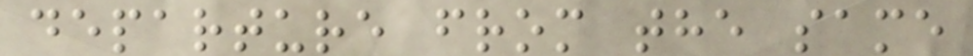departure from the same
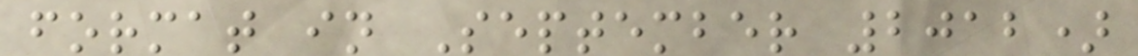format in September 2012)
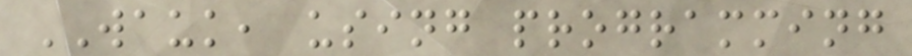WAUK, using programming
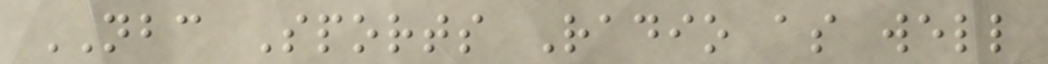NBC Sports Radio as well
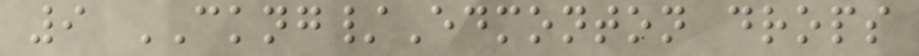9 CKNG/Edmonton drops
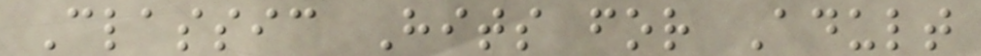Classic Hits for Adult
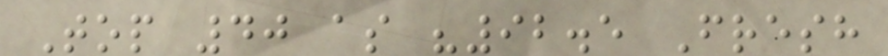Top 40 as "92.5 Fresh
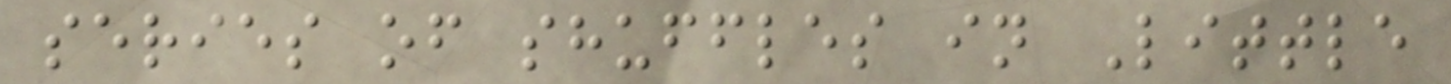series of shuffles in Little
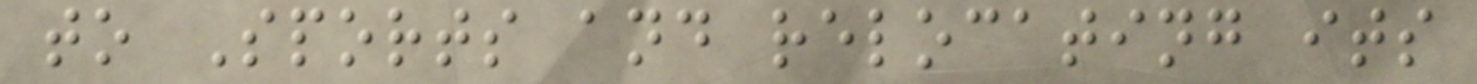to Sports and relocating its
